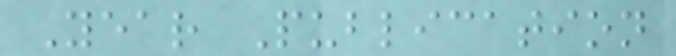Year Publication
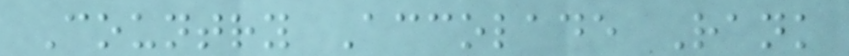Country Accolade Rank
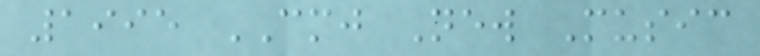1995 CMJ New Music
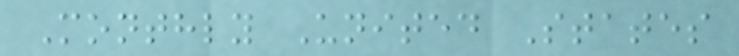Monthly United States
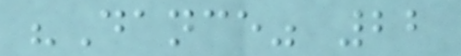"Dance" 22
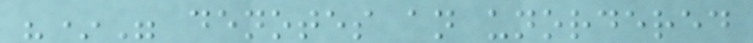"*" denotes an unordered
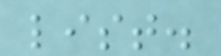list.
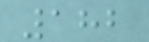182
